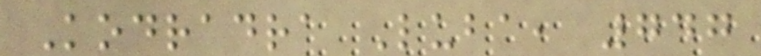Kodradra Luba, 747
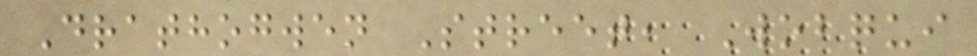Drathogwen Street, Wobqui
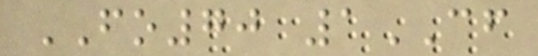FO70 1CF
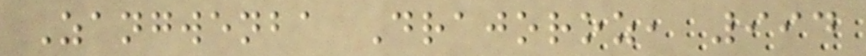Zangwenba Drajoroz, 994
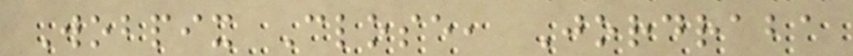Wobpix Close, Jordraba
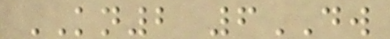KN2 6DW
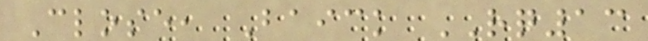Close, Baick RQ13
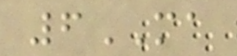6MA
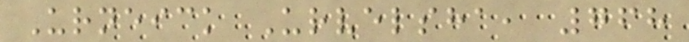Urneick Urvelsha, 768
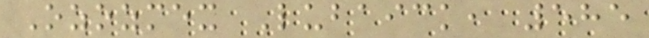Ozozmex Lubaick, 585
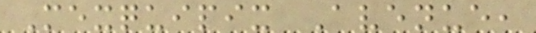Mexquipix Avenue,
